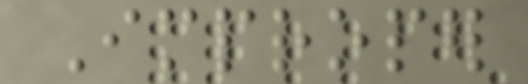Improper
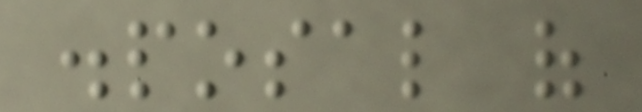disposal of
